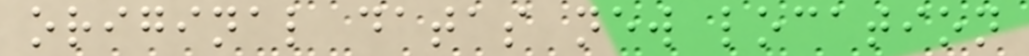original datas new location
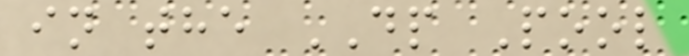in the DP Pool
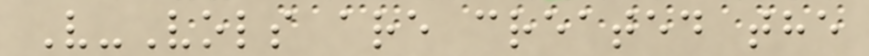V-Vols are created the
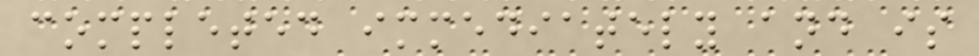completed immediately and is
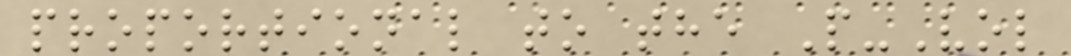proportional to the P-Vol
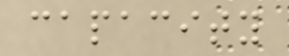capacity
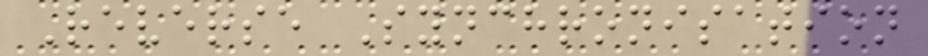Reverse Synchronisation
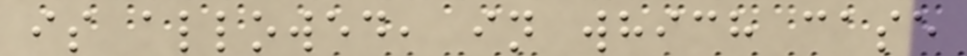is allowed, in which case
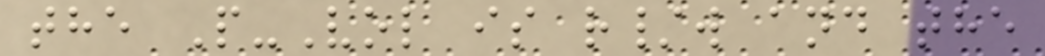the P-Vol is r/w and the
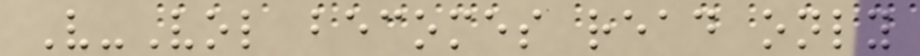V-Vol becomes read only
